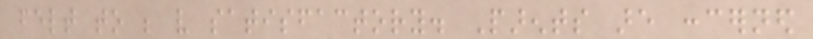felt to be very satisfactory. Parents are concerned
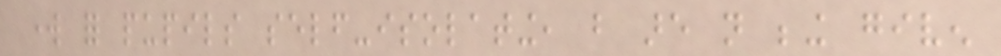work for pupils self-isolating, but are not being given
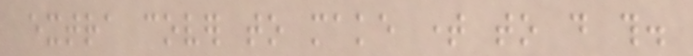extra cover to make time to do this.
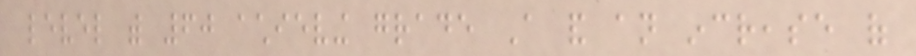level with 60 achieving grade A and an increase of
